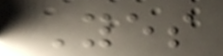Yes
